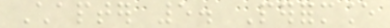Chapter 5. Performance
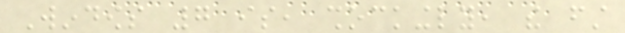Windows 7 is, shockingly, the first
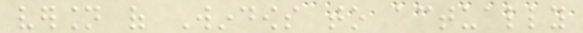version of Windows to actually
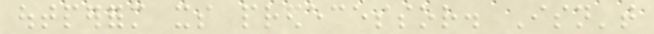outperform its predecessor. Isn't
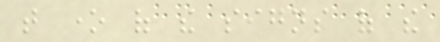that one of the signs of the
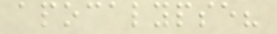apocalypse?
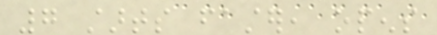7 starts faster, opens
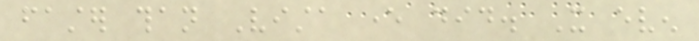faster than Vista ever did. It even
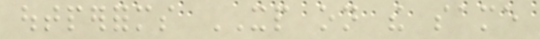outperforms XP on the same
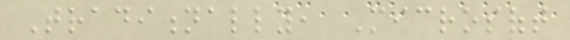Traditionally, Microsoft
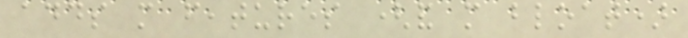adds more features (and more bloat)
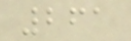261
